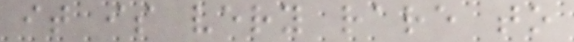it is very rare to
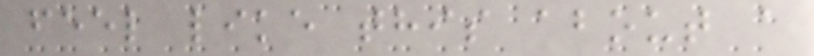feel like this about a
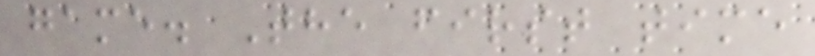game. The first time
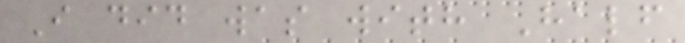I did was with Half
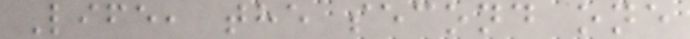Life, the second one
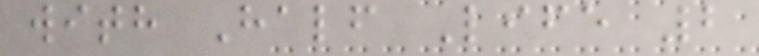with Half Life 2
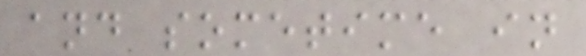and sometime in
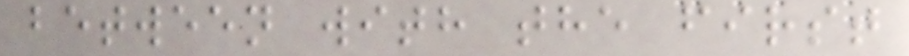between with the first
